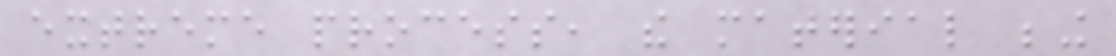extreme process, the material being
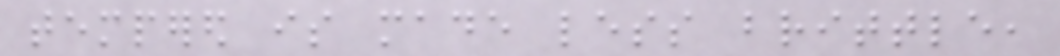tempered is made less brittle,
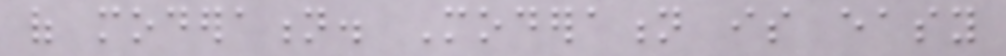of moderation. Moderation is easy
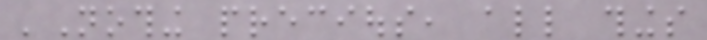'Nothing precious, all things
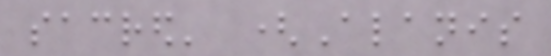sacred' (Alanis
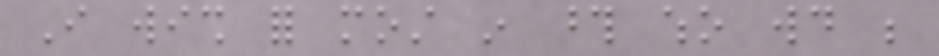I wish for most in those who would be
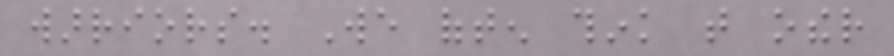warriors. We often think that other
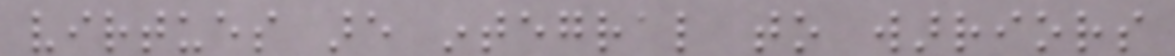virtues are integral to warriors
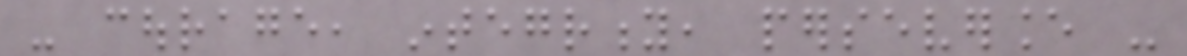- courage, integrity, perseverance -
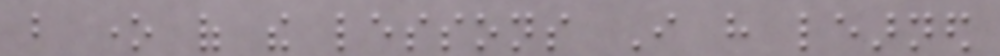but one of the lessons I have learned
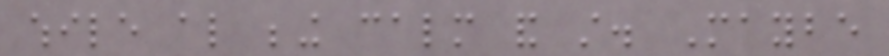while also being calm and still. Maybe
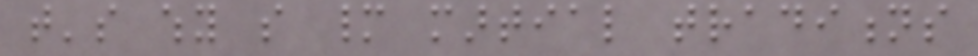that's why so many martial traditions
